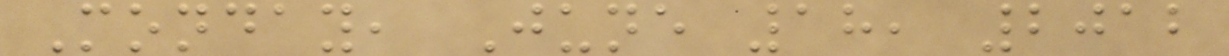Monday, June 18, 2012
